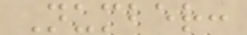Number:
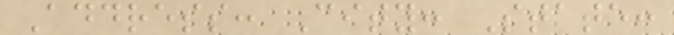Address: City: State:
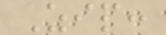Zip:
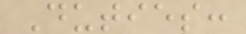Duties:
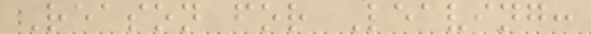Reason for Leaving:
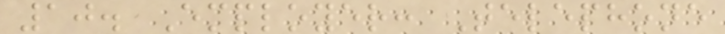10. Employer: Telephone
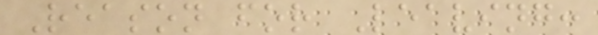Reason for Leaving:
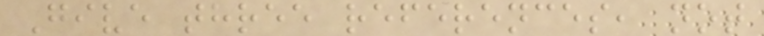Give three references, not
